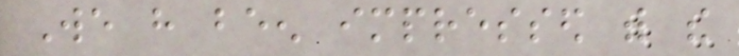We have been impressed with the
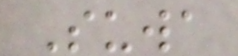Suwa
